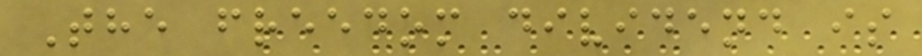The freedom dividend is
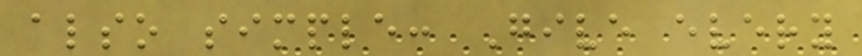also simple: Give every
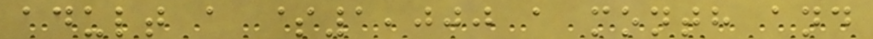adult a $1,000 a month and
